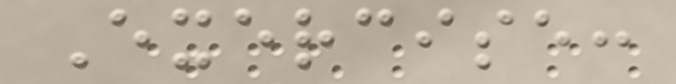Exercise:
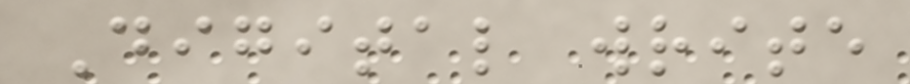Digital write
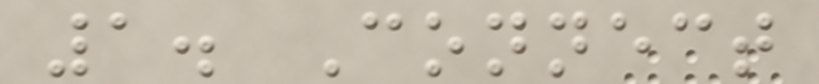1. Connect
